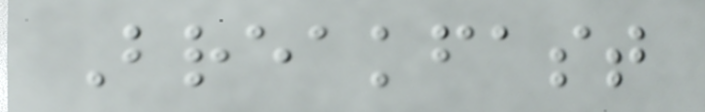Breakfast
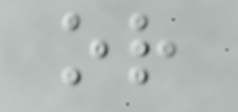or
